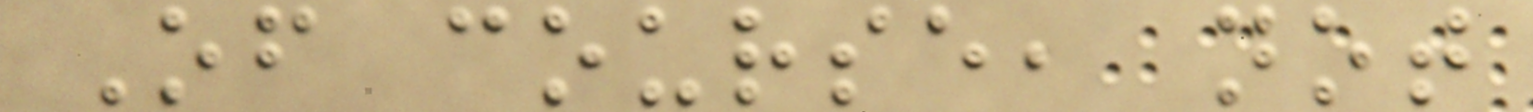Of course, not
